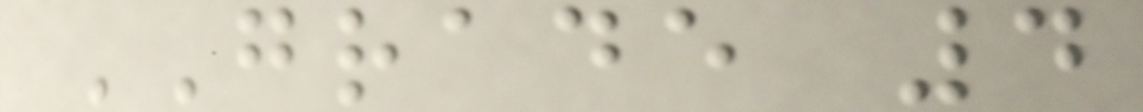GRADE 4
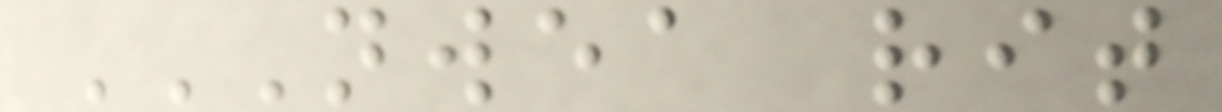NWEA RIT
